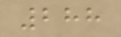288
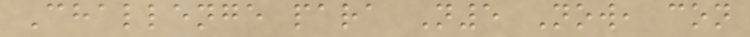Challenge para N5 Now, con
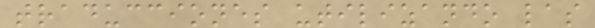traducciones utilizando las
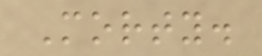Morty.
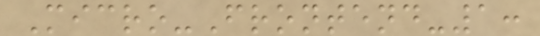Micro-Frontend-1:
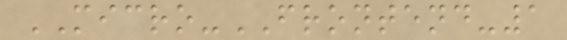MICRO-FRONTEND-1
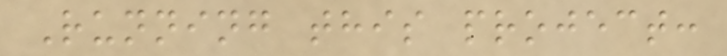Running this project:
